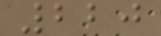220
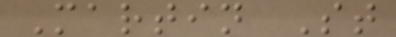Martin St
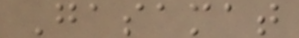Gasamat
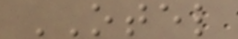OTEL
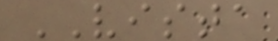VISTA
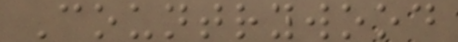Countrywood
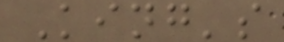King's
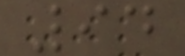94
